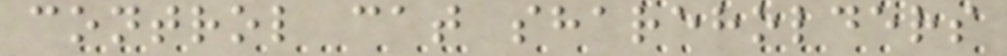control cat shareholders
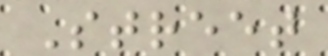Street
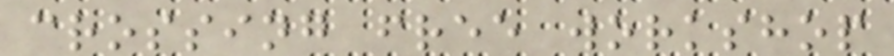crossing free workshop
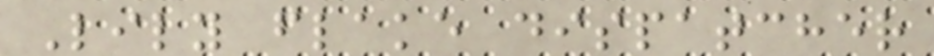Lily flake dispatcher
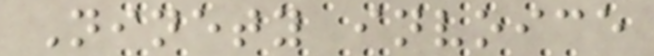Ninety invoice
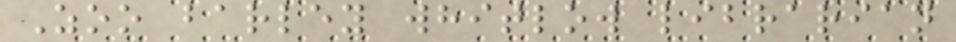Zoo barley whitlow librarian
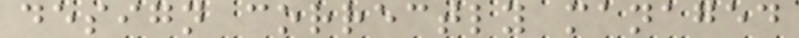design correctly managed
